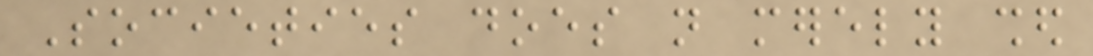Societies does not merely shed
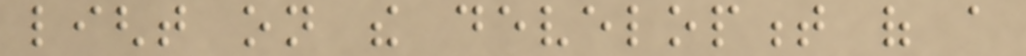light on the development of a
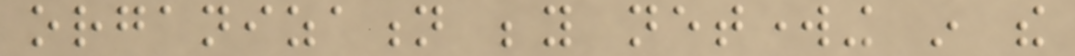organization beyond networking in the
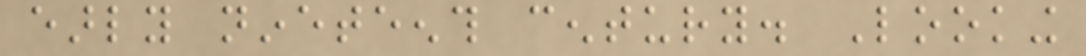early nineteenth century. Looking
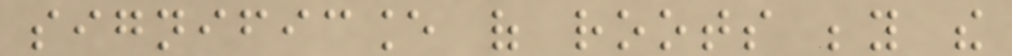significance of roots beyond the
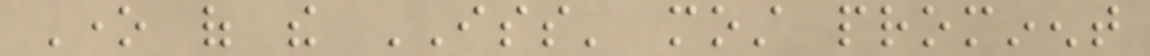One of the ISS' most prominent
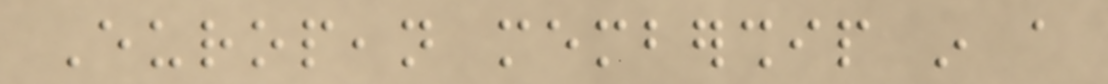European membership in a
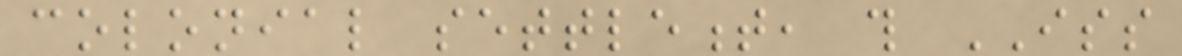colonial settlement, this ISS
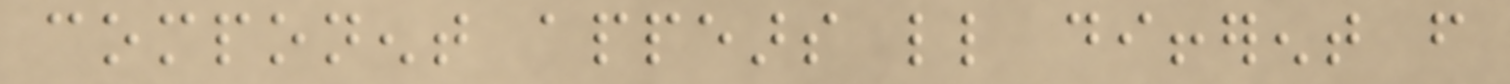component appears little different from
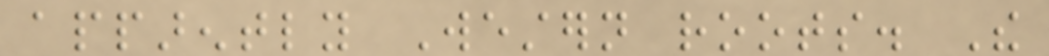apparently Western roots. The
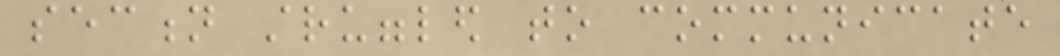section struggled to communicate
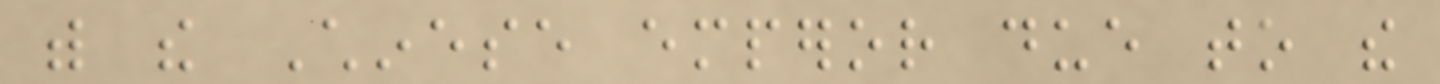with the Chinese emperor due to the
